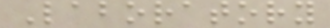Laboratory
